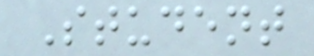Student
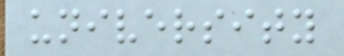university
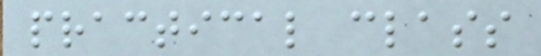practical class
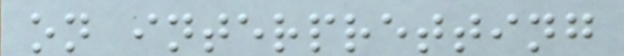on interpretting
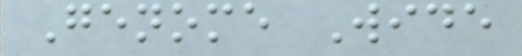Genome Wide
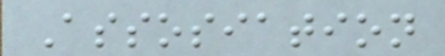Assosiation
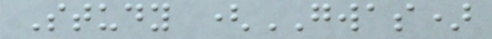Study (GWAS)
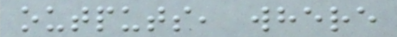outputs, where
